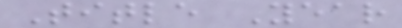Title Year
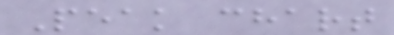Peak chart
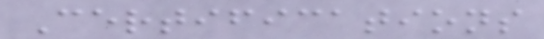Certifications
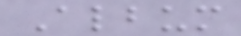Album
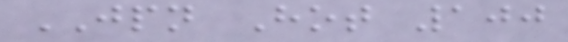JPN Hot 100
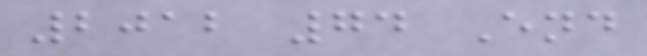2012 74 End
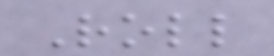Roll
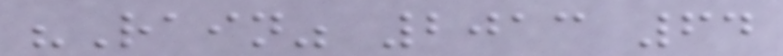"Rain" 2013 64
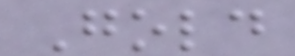Gold
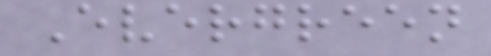Evergreen
